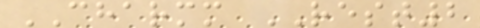CHARMM REST2
